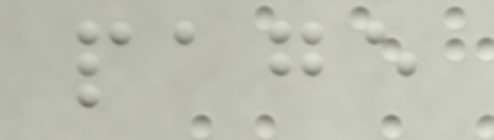page
